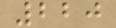220
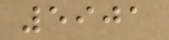5901
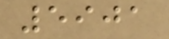5901
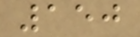150
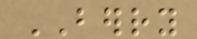BERRY
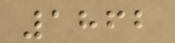1862
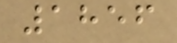1856
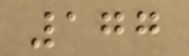177
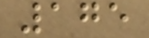175
